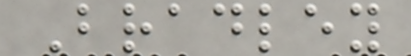Bradley
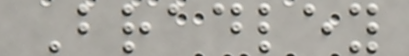Bradley
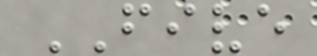FIVE
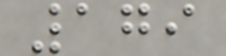179
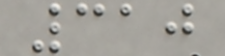310
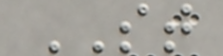ST
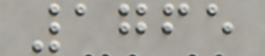1765
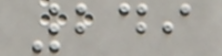249
